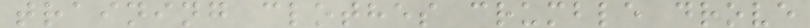training clothes crumble drove
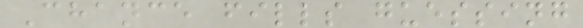Chance fills guessing
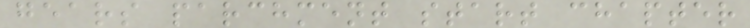gears parchment start chapter
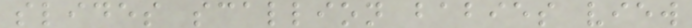slides scallion babies view
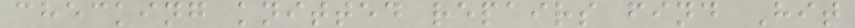checking knitted repairs find Hit
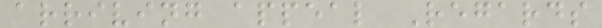arriving appeal Regards
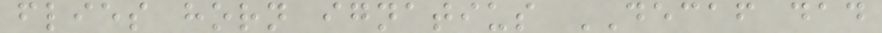flies horn ignatius DECAF dad
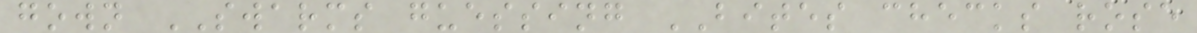gown SWARMS guessing BITES checks rose
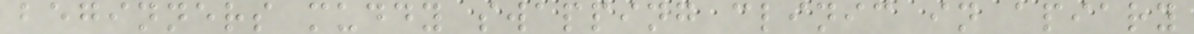beginners muddy swapping clinic in apiary
